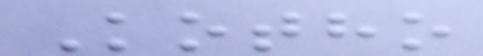Kotho
